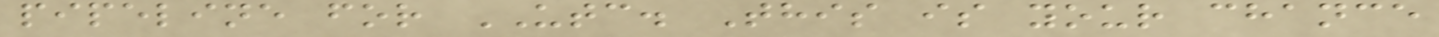pipeline for UTC. This is your chance
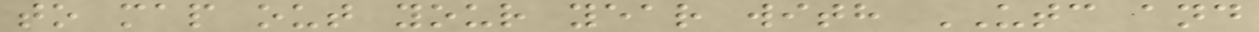to map out your year with UTC and
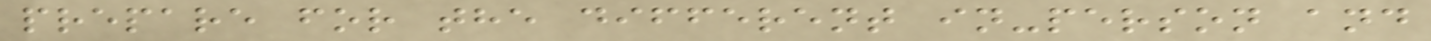prepare for the different in-person and
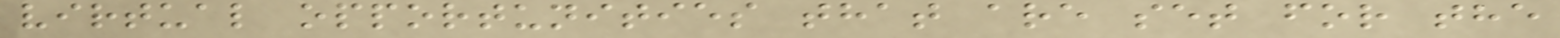virtual opportunities that are set for the
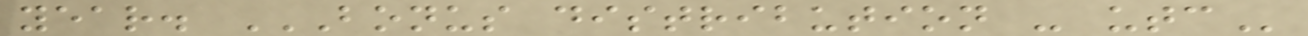year. BONUS DISTRIBUTION - UTC
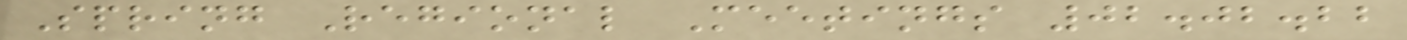Spring Regional Meetings 02.02.22
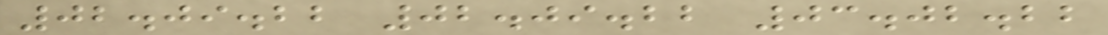02.09.22 02.09.22 03.02.22
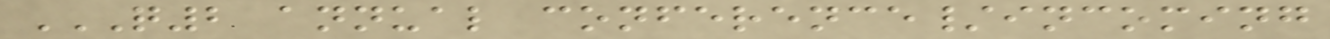Q2 ANNUAL CONFERENCE/INCOMING
